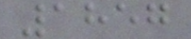1857
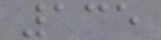135
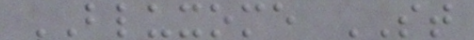BLUXOME ST
